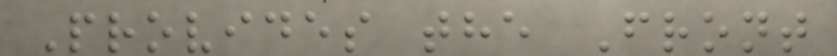Provides the Front
